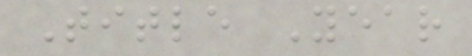Title Year
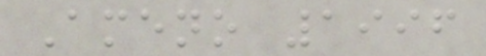Ameno 1996
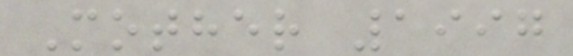Mother 1997
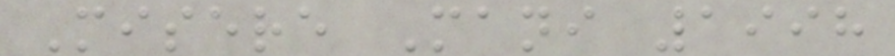Misere Mani 1998
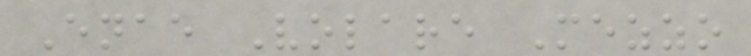Enae Volare Mezzo
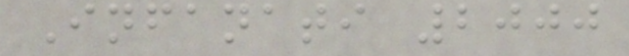Infanati 2000
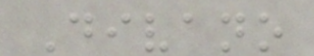Divano
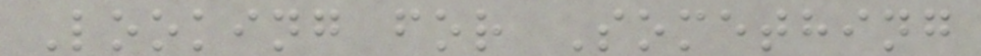Looking for Something
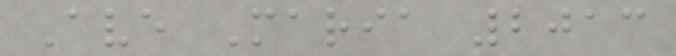Ave Maria 2013
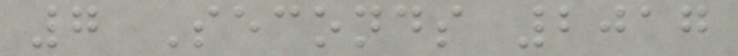7 Seconds 2017
